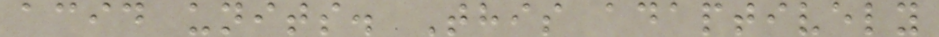acid units. This adaptively
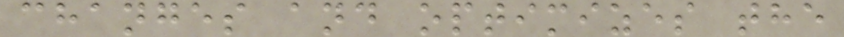changes and optimizes the
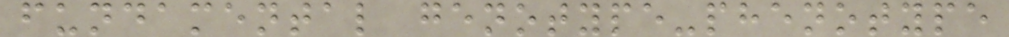fundamental genotype-phenotype
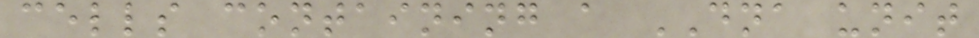cells containing a DNA unit
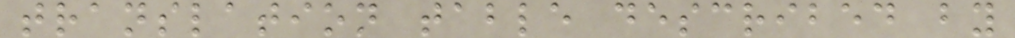translation table described by
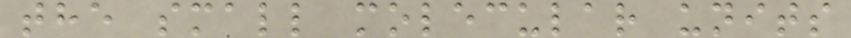the small molecular units
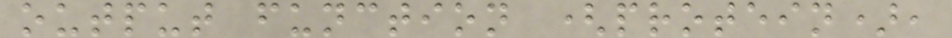output function (protein),
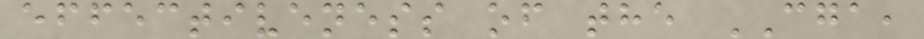effectiveness of the CGA,
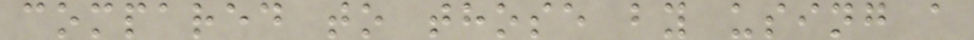compared to those by using a
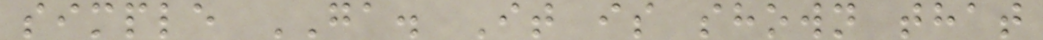simple GA. It is shown that
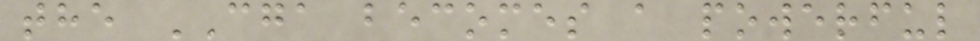the CGA becomes a powerful
